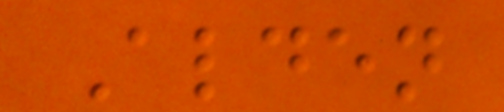Alden
